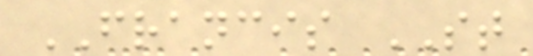FRANCIS ST
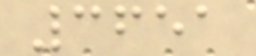3651
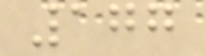177
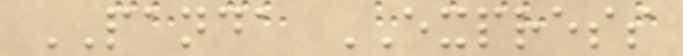PANDA EXPRESS
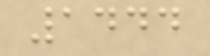1444
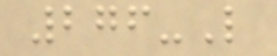276-L
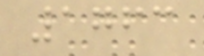1763
